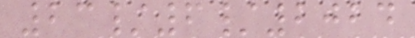23/6/2024
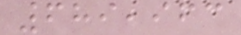689,963
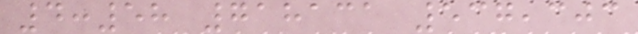4:58 718131 537,303
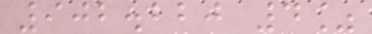902.220 4%
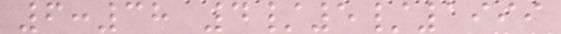6:38 4/5/1999
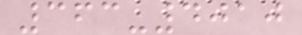363-4010
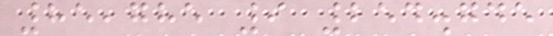85,785 9 254.745
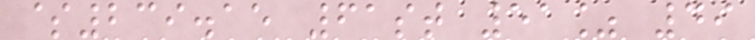$239.15 61st 51% 49
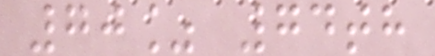70% 74th
